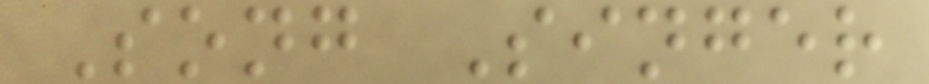Song Singer
